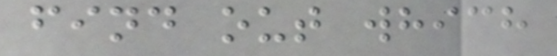find out which
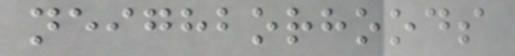neighborhoods
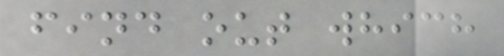find out which
